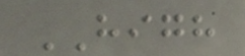HIGH
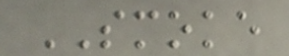SMOKE
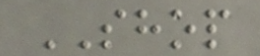SHOP
